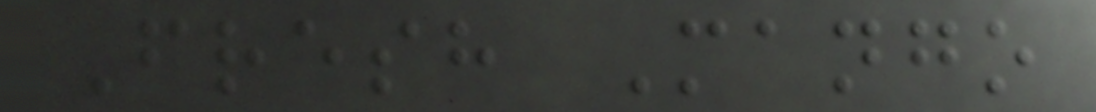Fresh Mango
